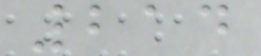214
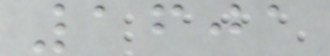1601
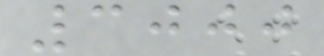3000
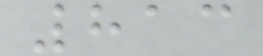813
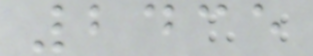2435
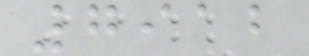7912
